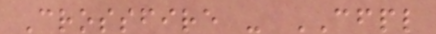Crossfire - CFPL
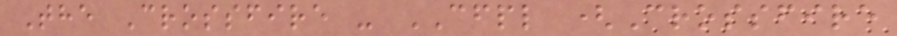The Crossfire - CFPL (Crossfire
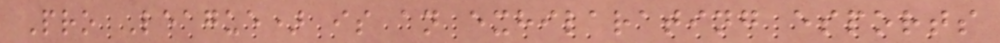Pro League) is an exhilarating esports
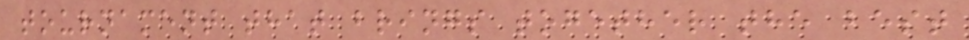tournament that brings together the best
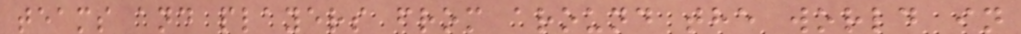teams and players from around the world in
